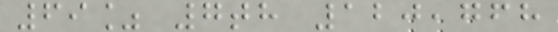69% 7th 120,768
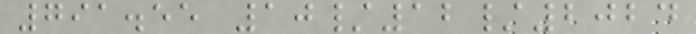791.55 10/12/2024
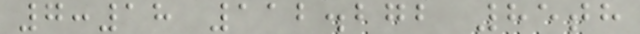7:18 112.272 85th
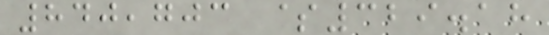840,703 $329.18
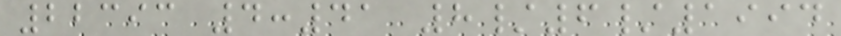22393 4:41 8/6/1994
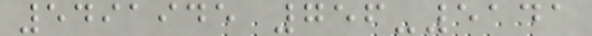5491945 756-5141
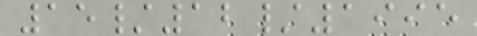15/12/1995
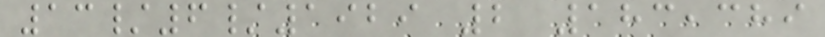13/6/1929 2 183,389
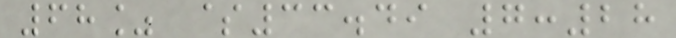68% $33.49 7:28
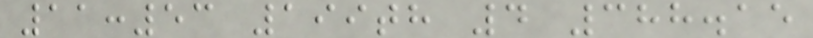11:53 199th 4 388.15
